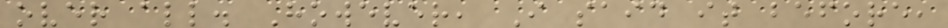over all. However, I said it before,
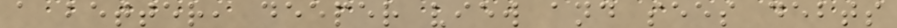a better, deeper view and sees debts
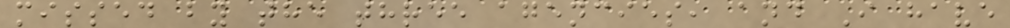missed by the three agencies, and I have
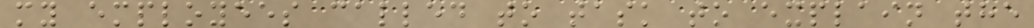my employees called to task to explain the
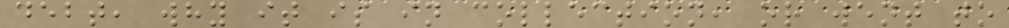debt, why it is in collection, or went to
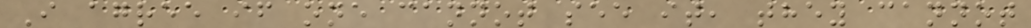I agree if one cannot see it, they cannot
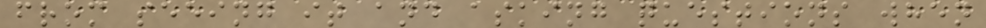from seeing it and asking questions when
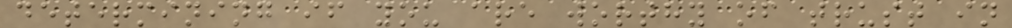determining if you are worthy of trust in
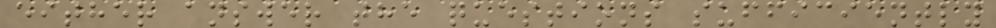either answer the questions sufficiently
